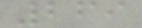269
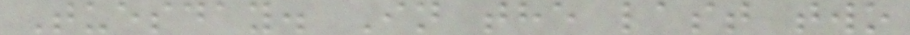Tuesday. In the last two
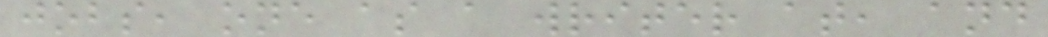jobs, one as a writer at, and
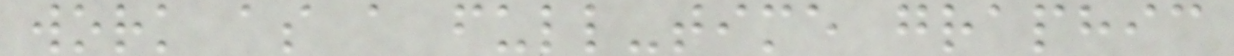work as a full-time graphic
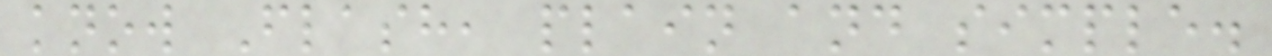know Flash, plain and simple.
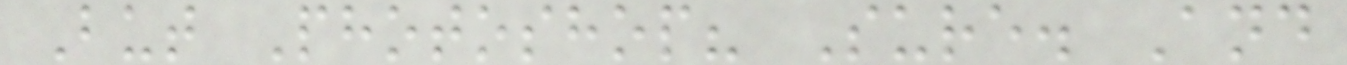But Photoshop? Sure. And
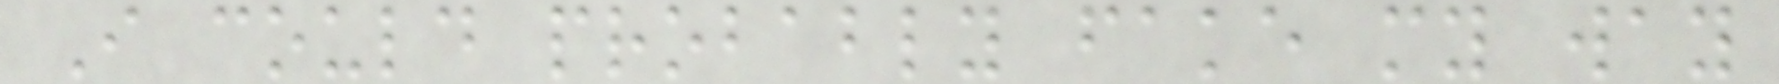I could probably fake my way
